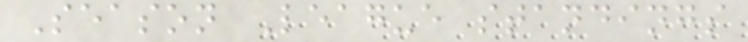Season League standings
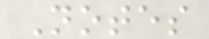Notes
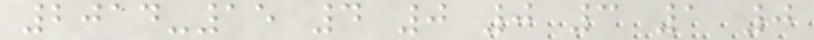2014-15 4 0 0 3 1 0
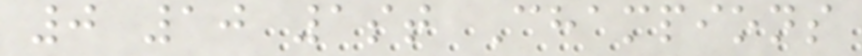0 10 1st Champions
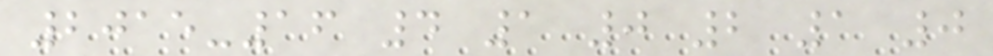2015-16 4 1 0 2 1 0
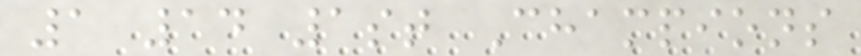1 14 1st Champions
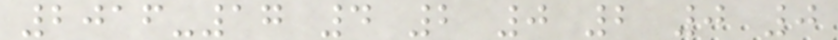2016-17 4 2 0 2 0 0
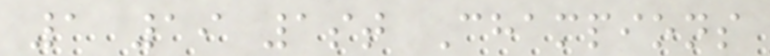1 19 1st Champions
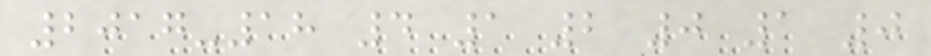2017-18 4 1 2 0 1 0
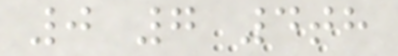0 7 4th
